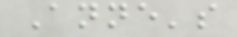Anne's
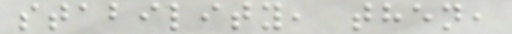stability, then,
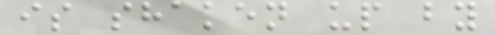is shaken up by
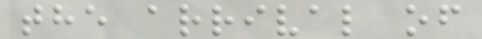the arrival of
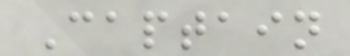Captain
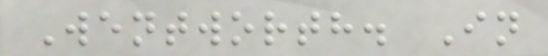Wentworth. In
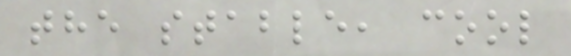the stable, cool
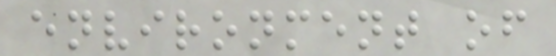environment of
